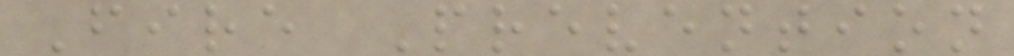Fire Prevention
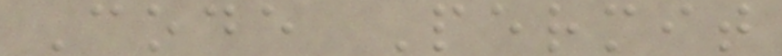Code Permit
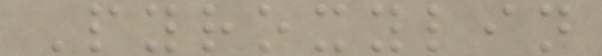Pyroxylin
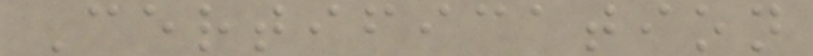Certification
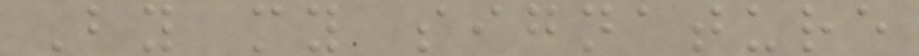By my signature
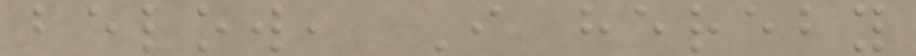below, I hereby
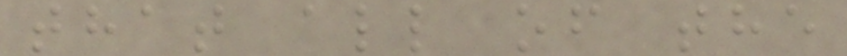that all of the
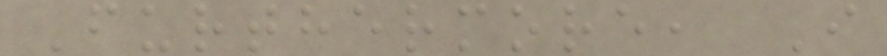Furthermore, I
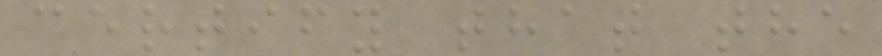certify that the
